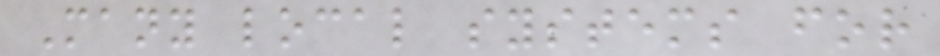Many local systems for
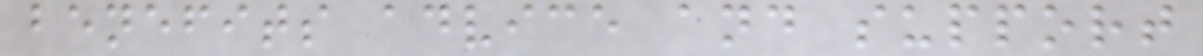benefits advice and support
